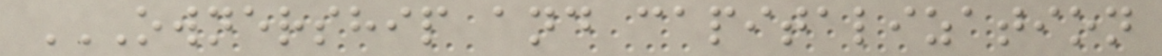OWNERSHIP AND CAPITALIZATION
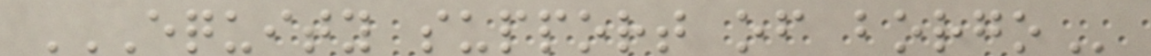EQUITY SUPPORT OF BORGO
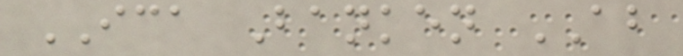ICA Banken AB
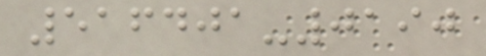516401-0190
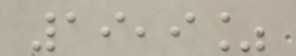19,9%
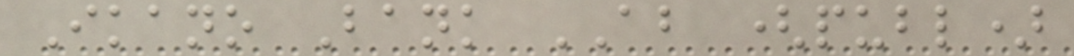Ikano Bank AB (publ)
